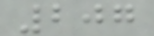207
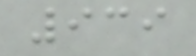939
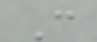C
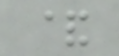&
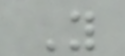Y
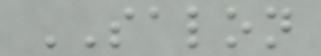SALON
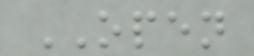OPEN
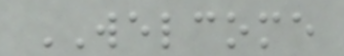WELCOME
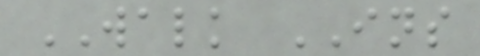WALK INS
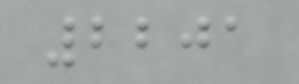2201
